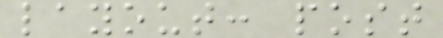layout: post
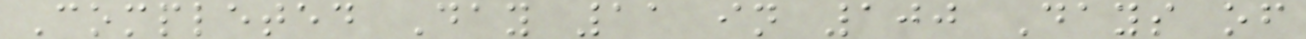Completed Day 11 in 100 Days of
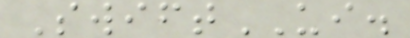SwiftUI.
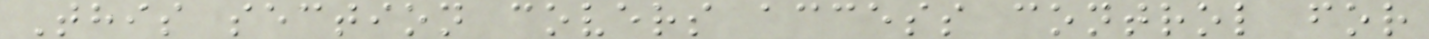This section covers access control for
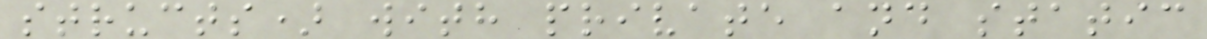structs) with private and static
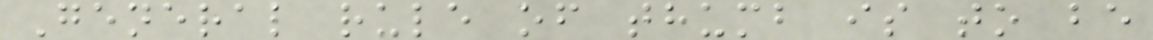General rule of thumb is to be
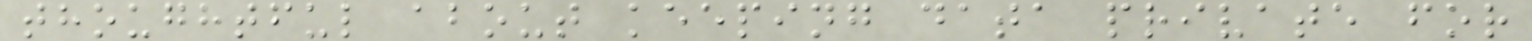thoughtful about keeping data private for
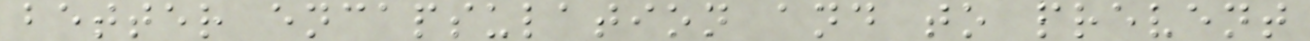better encapsulation and to prevent
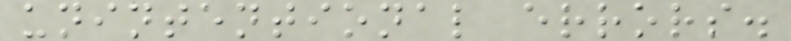unintentional errors.
